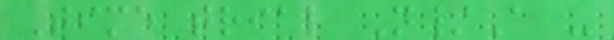Time trial N/A -
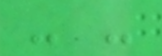- -
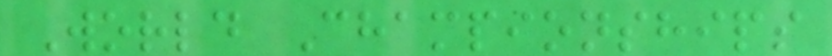World Championships
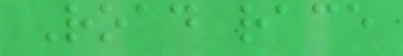Road race
